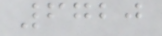6720
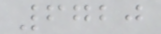6720
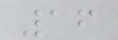16
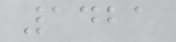1421
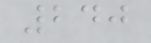240
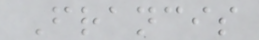Francis
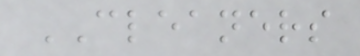CLEANERS
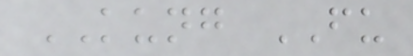KUNG FU
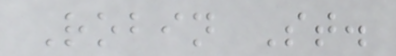Robin St.
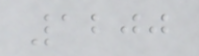1200
